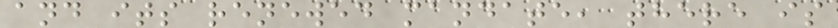and its renewed mandate, there is
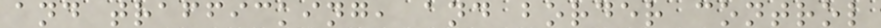and trafficking, and border control
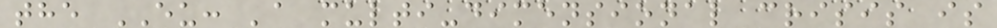the EU: 'a multi-dimensional crisis is
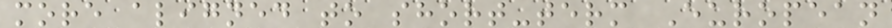more aligned to short-term European
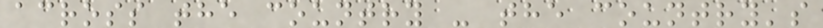across the country - the country's
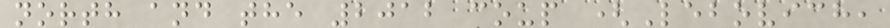north and the 2012 coup (Lebovich,
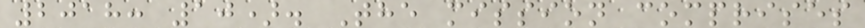2018: 10). The mission comprises
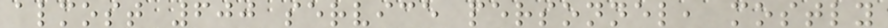almost 600 service personnel, mostly
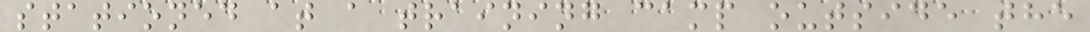stationed at a training camp outside the
